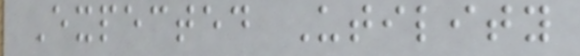Expected Utility
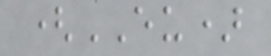(EU)
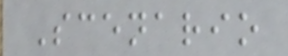Scenario
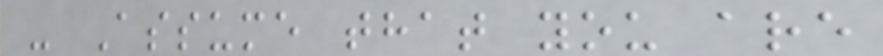- Assume that you are
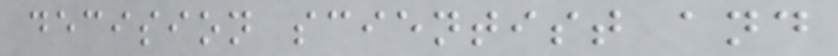decision scientist and
